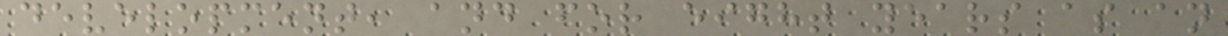development, and for eight years as an
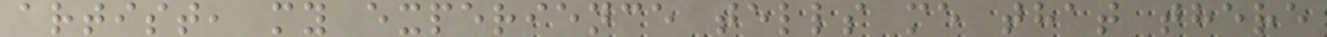artist, my experience tells me that there
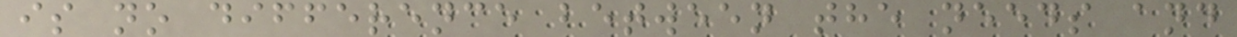is no difference between the needs and
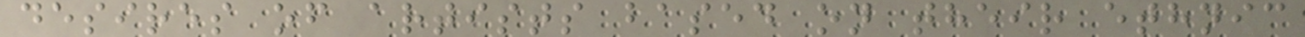desires of artists based on their ethnic
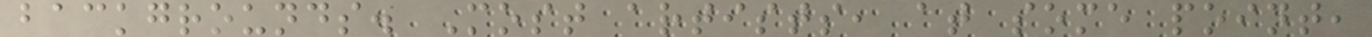backgrounds. Most artists, at some point,
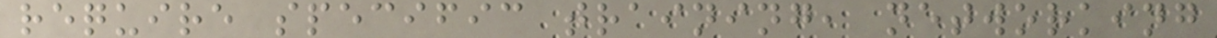require specific training, networking
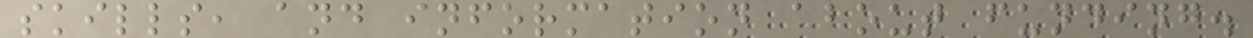skills, and information about funding.
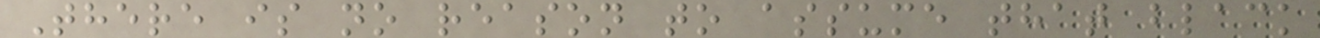There is no reason to assume that black
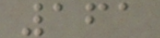161
